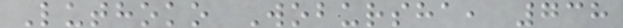Luthoko Wobursha, 738
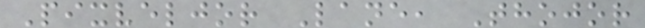Pixveljor Lane, Thojor
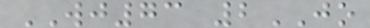WJ73 2JO
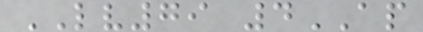LV79 4AP
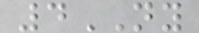4NY
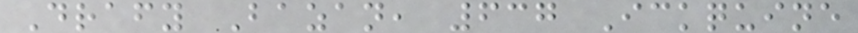Drafy Bazan, 637 Ickquine
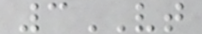3VT
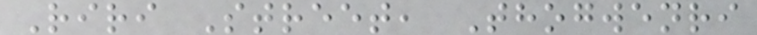Riri Street, Thogwenri
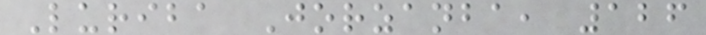Luriba Jorzanba, 126
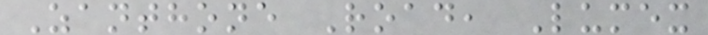Zanthone Road, Lumex
